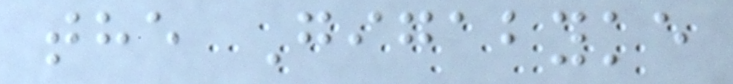the Gigabyke
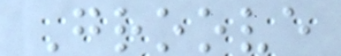Groove
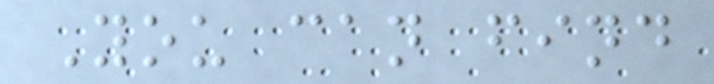You can find
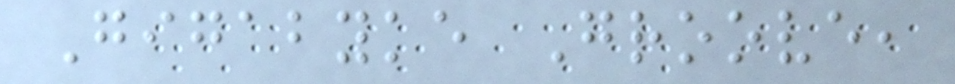Gigabyke Groove,
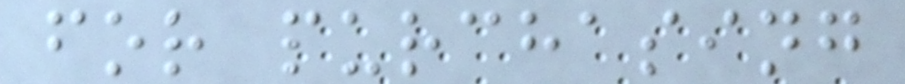for purchasing
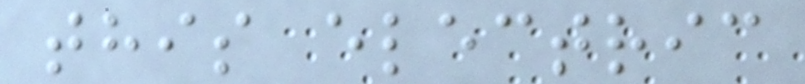this electric
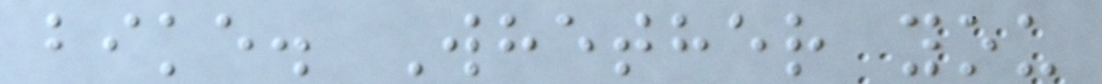bike. Whether you
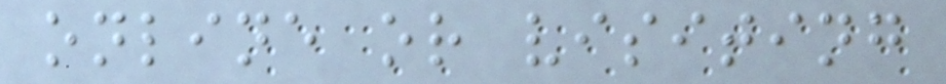online or visiting
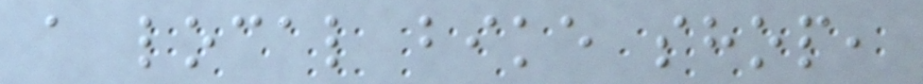a local bike shop,
